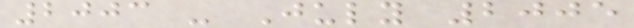2003 - July 2005
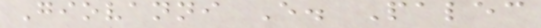Giovanni E. Palec
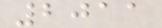2011
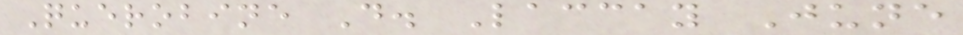Querobine D. Laccay June
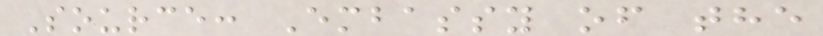Source: Embassy of the
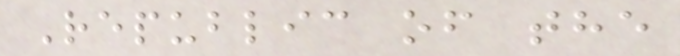Republic of the
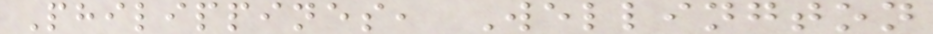Philippines, Wellington
